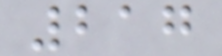217
